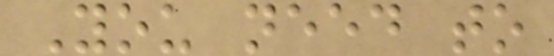You need to
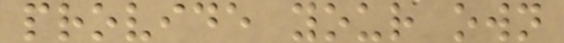provide your own
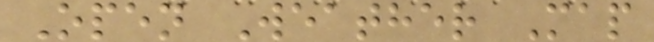Open Weather Map
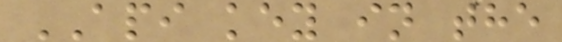API key in the
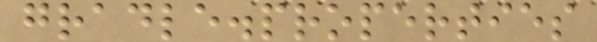gradle.properties
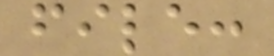file:
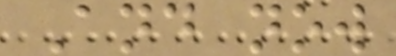And now
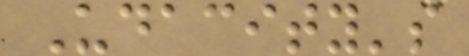Udacity's
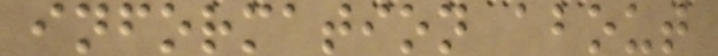information about
